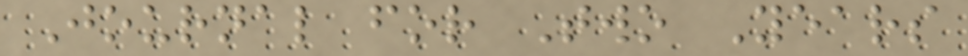Journal for Two Years
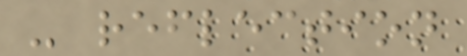- reflection
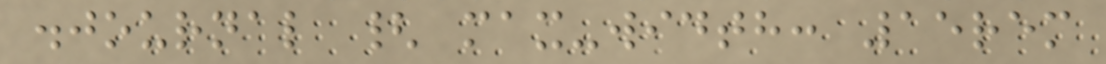.journal { max-width: 15rem
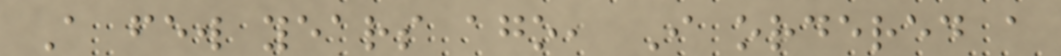A few years ago, I ordered a
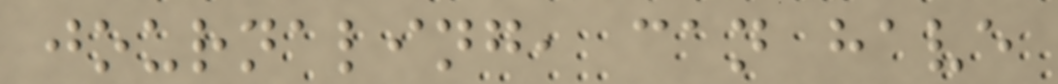journaling, can have
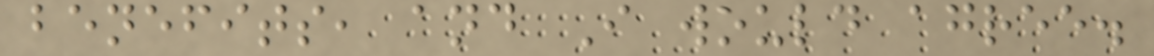benefits, and I would agree.
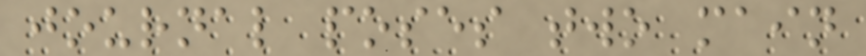journal poses two main
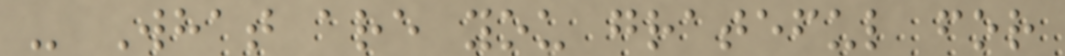- What are you grateful for
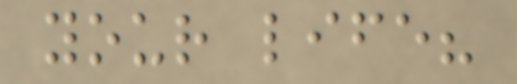your life?
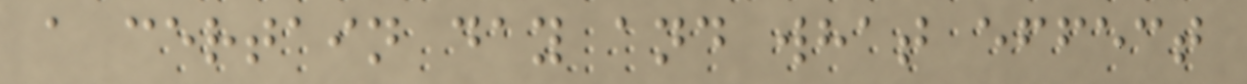a certain day and what effect
